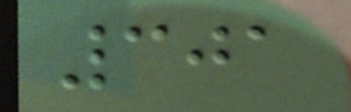301
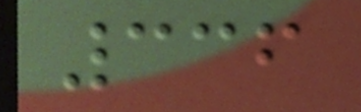336
